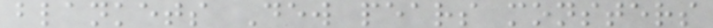blankets Dew pears monsters
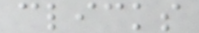clicks
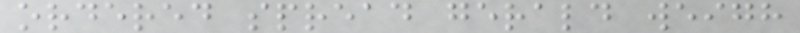ordered spread gerald weigh
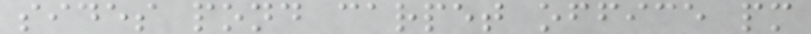sides pond carpet office pm
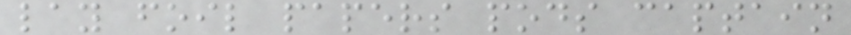lay foil papers pods captain
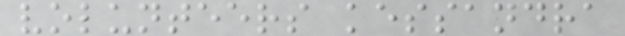volunteers kessandra
